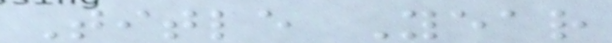Title Year
